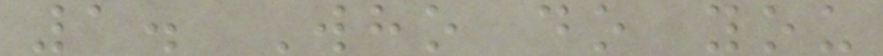1. Who do you
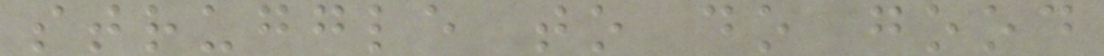struggle to do good
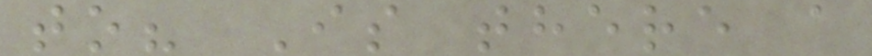to? Is there a
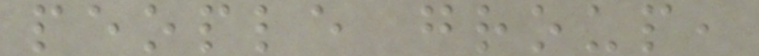people group,
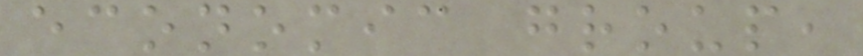economic group,
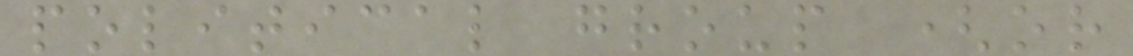political group (or
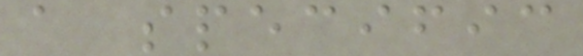a specific
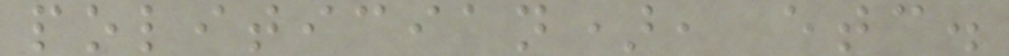politician), etc.
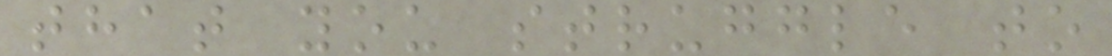that you struggle to
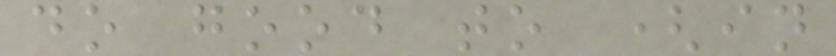do good to (in
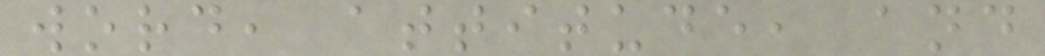word, attitude, and
